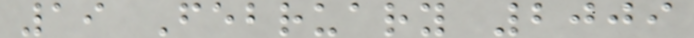19 February 2009
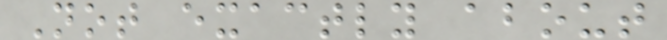Not exactly about
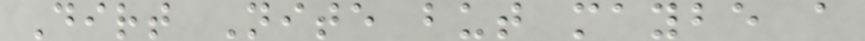Dirt Nite but maybe a
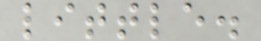little.
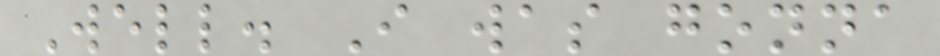Well. I was gonna
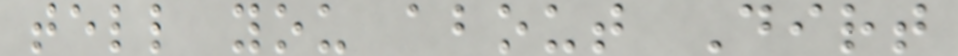tell you about Dirt
